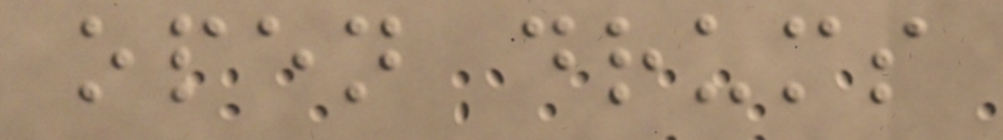open drums
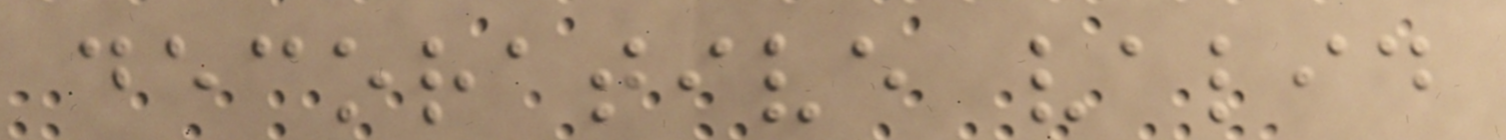decorative valid
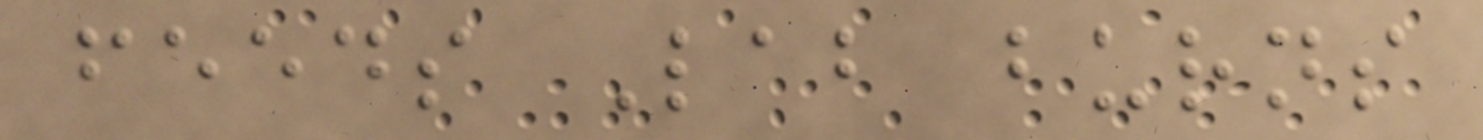feeds Lab burns
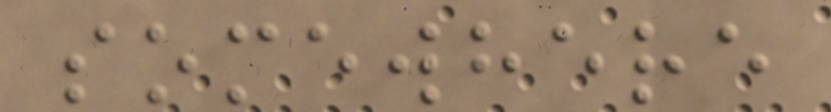somewhere
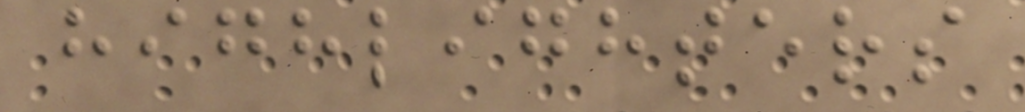highlighters
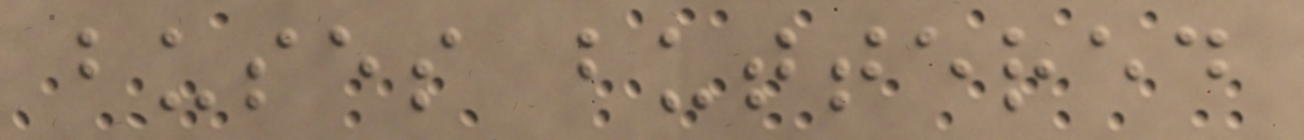buses buttered
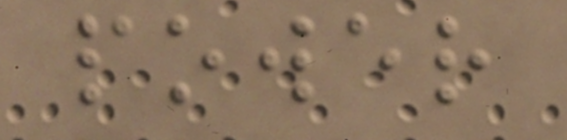power
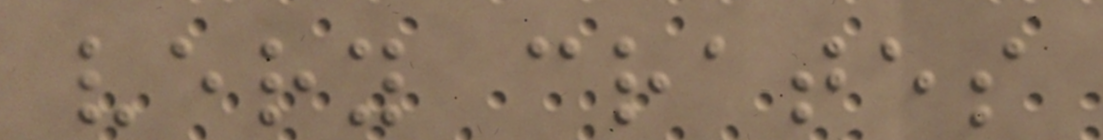very crates
